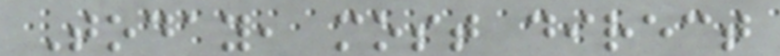Today, most direct
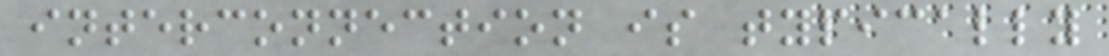interconnection is typically
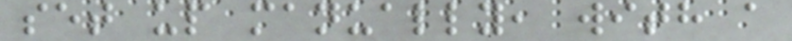set up manually, with a
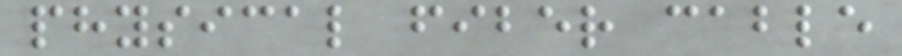physical fiber cable
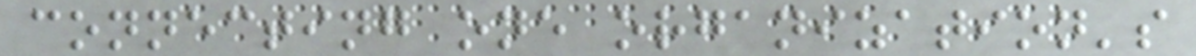connecting one organization's
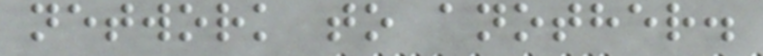network to another.
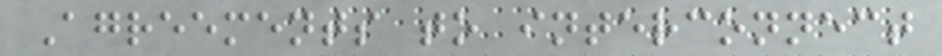Agreements to interconnect
